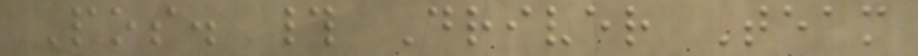Pos. # Driver Team
